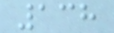138
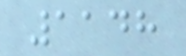1148
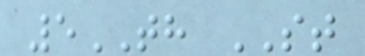5TH ST
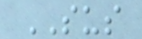SUS
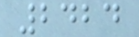2424
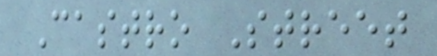Castro Street
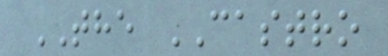THE CASTRO
